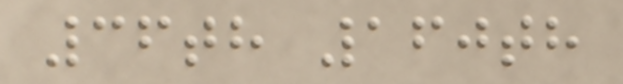36th 160th
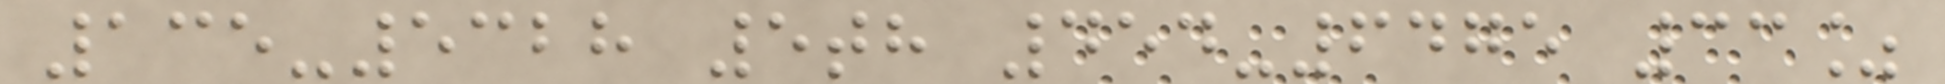135-5328 5th 454-6475 33%
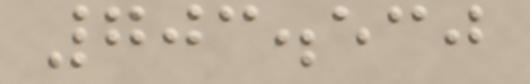703.530
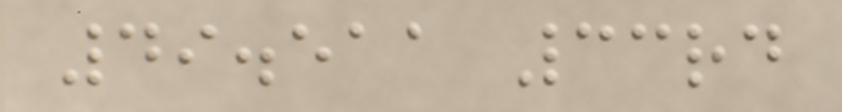49.511 33rd
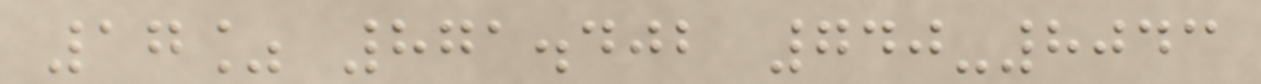17% 871.402 740-8043
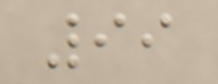99
